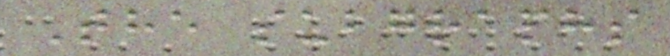The subgraphs
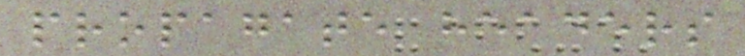propagate headers
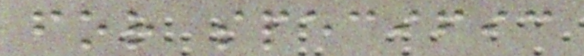for specific
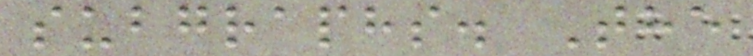subgraphs. The
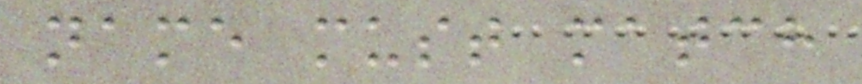name must match
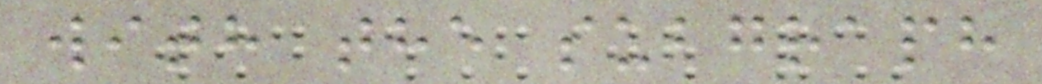with the subgraph
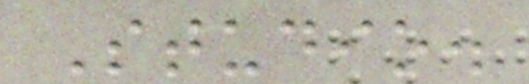Studio.
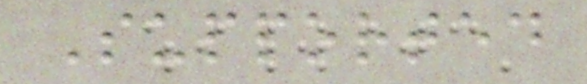Supported
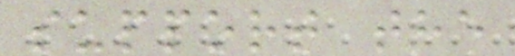support the
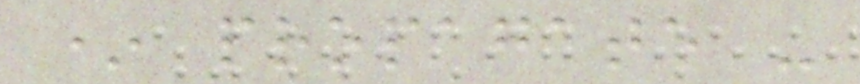* propagate -
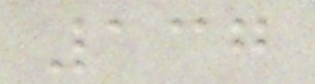137
